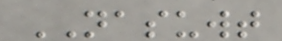NASUWT
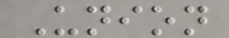Union
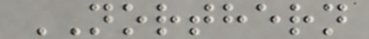NORTHERN
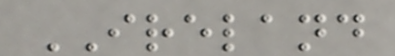IRELAND
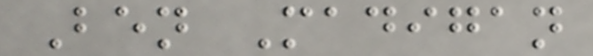Ben Madigan
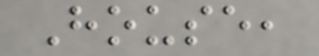House,
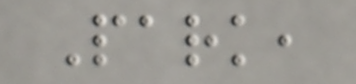Park,
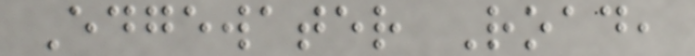Edgewater Road,
